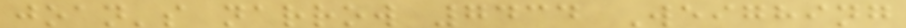joan's narrow 7434 Weighing
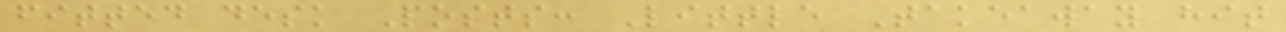fitted desk Posts: Little Takeaway hit
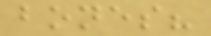bones?
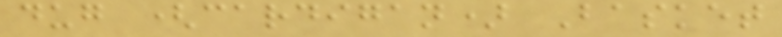dug (cardigan) Basket
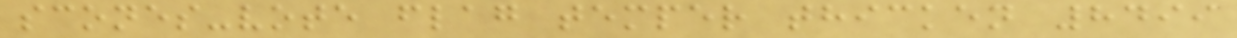scones-vote flag temper thicken 8499
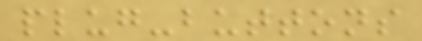plug-buttons
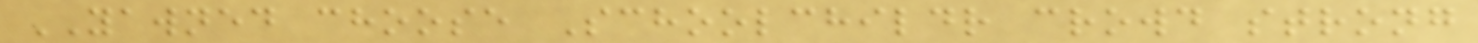YAWNED choose Schoolchildr crowd strong
